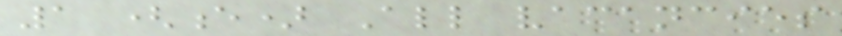1 (e) All vacancies
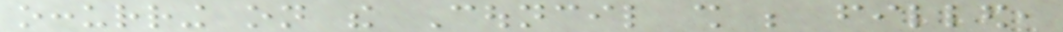occurring on the Council shall be filled,
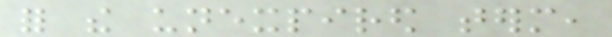for the unexpired term,
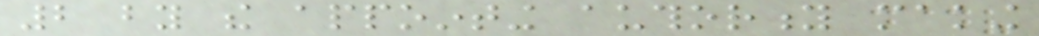2 by the appointing authority making
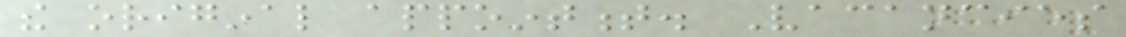the original appointment. Vacancies
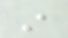in
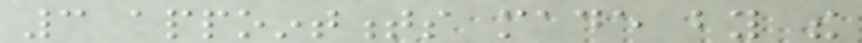3 appointments made by the
